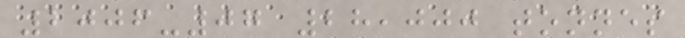2006-07 28,000 tonnes
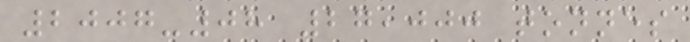2007-08 27,000 tonnes
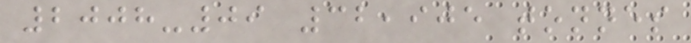2008-09 32,905 tonnes
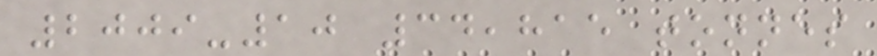2009-10 34,815 tonnes
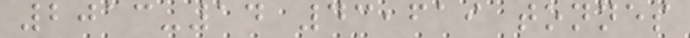2013-14 43,619 tonnes
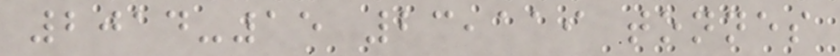2014-15 23,119 tonnes
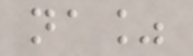na%
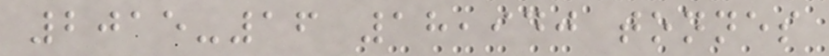2015-16 18,940 tonnes
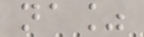na%
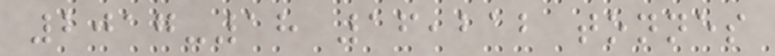2017-18 16,212 tonnes
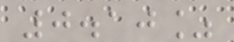0.10%
